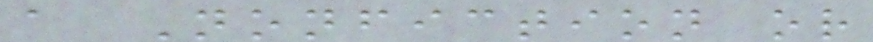a Nonfiction or
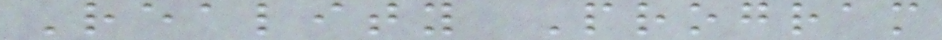Reality Program
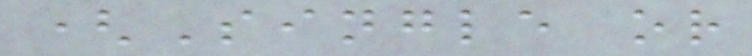(Single or
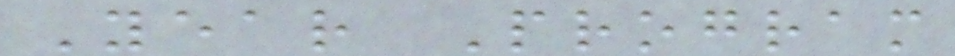Year Program
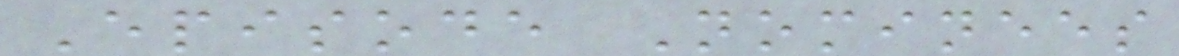Episode Nominees
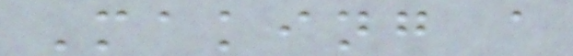Making a
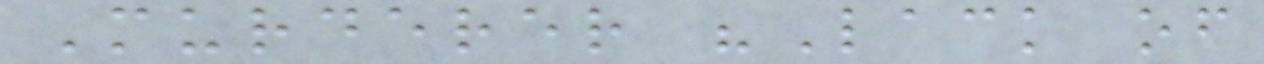Murderer "Lack of
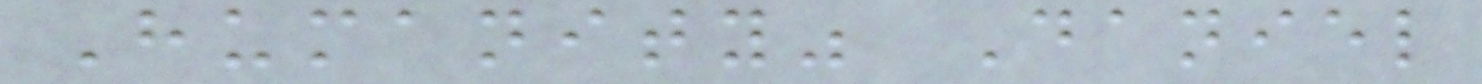Humanity" Daniel
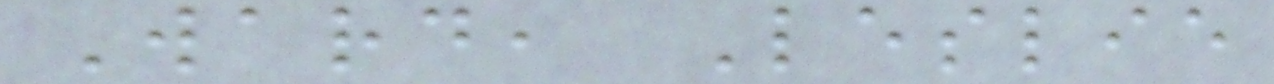Ward, Leslie
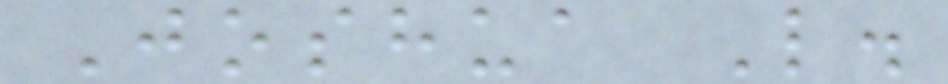Joshua L.
